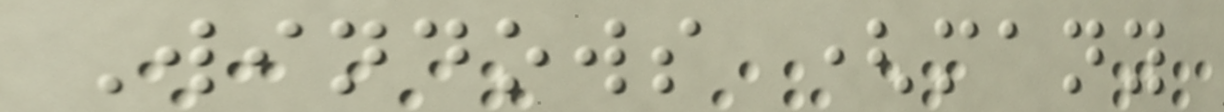Windows (many
